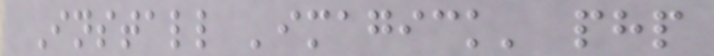Install 'imagick' php
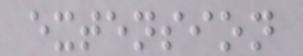extension
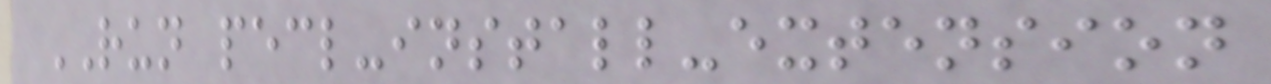RUN pecl-install-extension
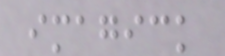imagick
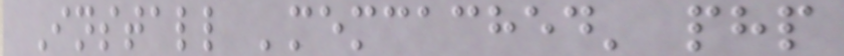Install 'memcached' php
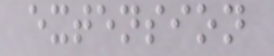extension
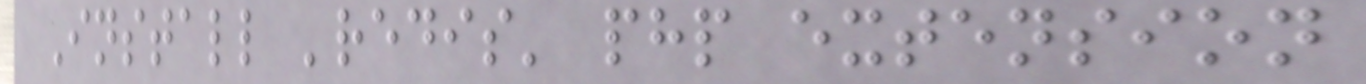Install 'redis' php extension
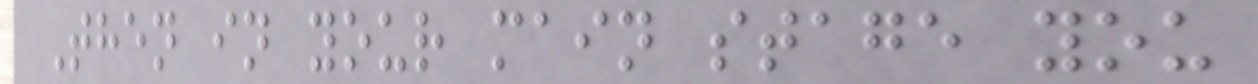Then in your main stage you
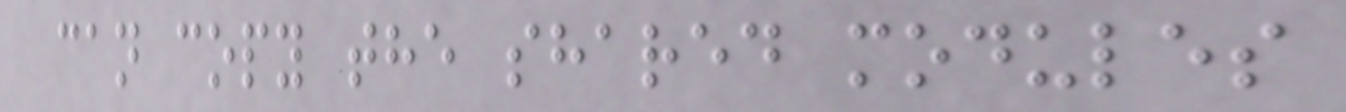can copy the shared modules
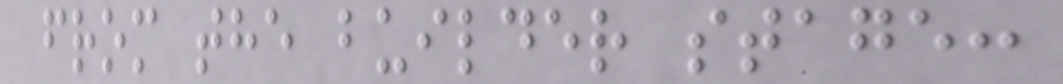from the builder stage:
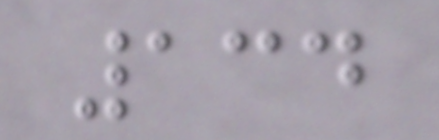134
